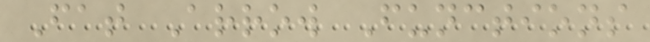Fat Arrow Functions
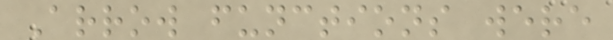Arrow functions were
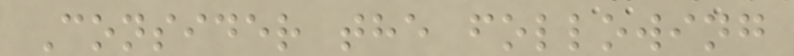Consider the following
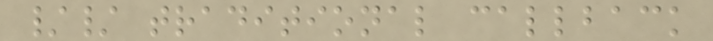// traditional callback
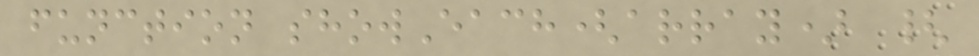function showEach(array) {
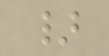}
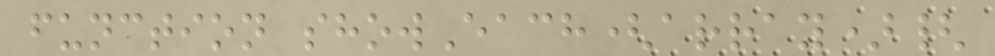function showEach(array){
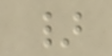}
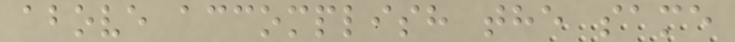above accomplish the same
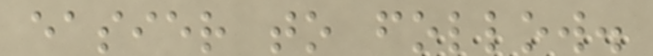easier to follow.
